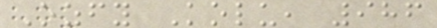Ozfy Kolu, 986
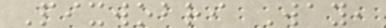Pixwobri Way,
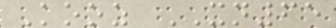Kooz XN65
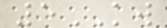5KW
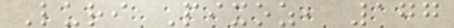Luri Pixoz, 177
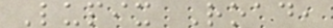Lupix Road,
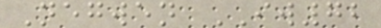Negwen IW72
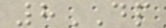8DP
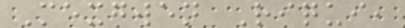Mexgwen Riqui,
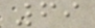69
